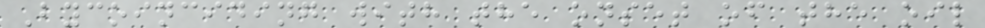Bycoinciding with the onset of the oil
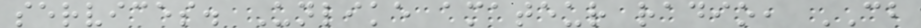services. Unlike amateur radio, CB
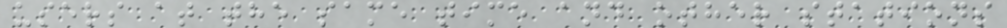users at the same time and other stations
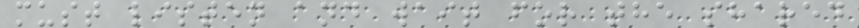must listen and wait for the shared
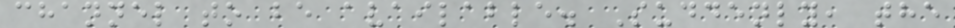channel to be available. Suddenly, the
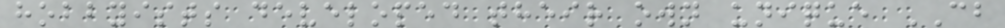hobbyists developed their own unique CB
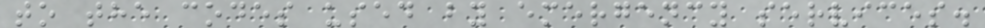to the codes used by emergency services.
